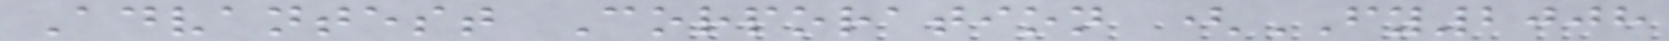Advantest Corporation (FY2008
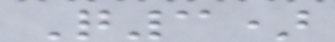Q3)
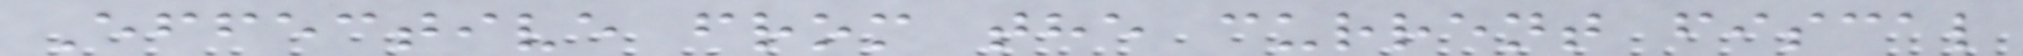Effective from the current fiscal
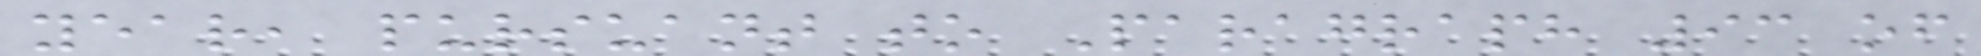year, pursuant to Paragraph 93 of
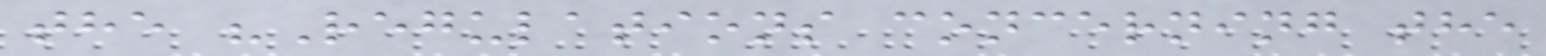the "Regulations concerning the
